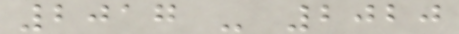2017 - 2020
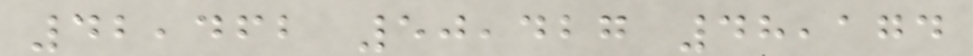42,462 50,427 48,174
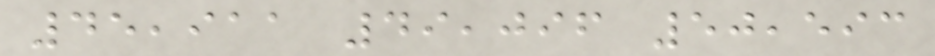45,911 49,096 50,593
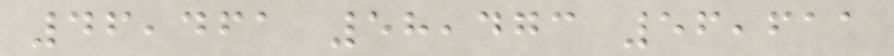46,461 58,473 56,611
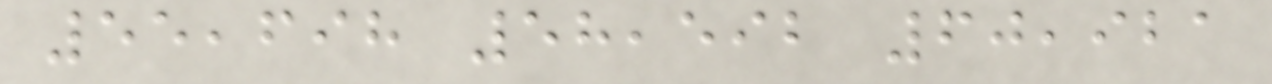55,698 58,592 60,921
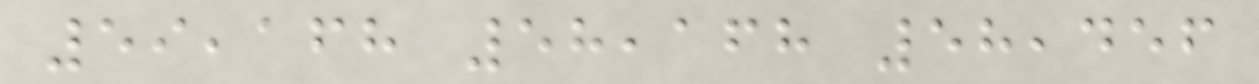59,168 58,168 58,456
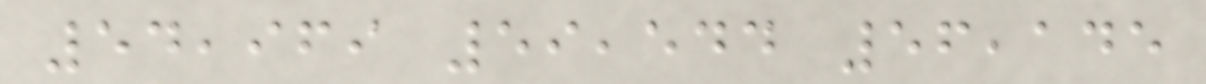54,969 59,544 56,145
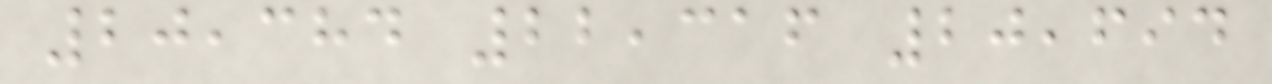20,384 22,316 20,694
